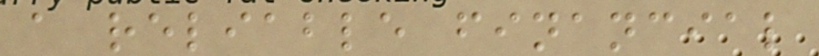a reliable financial
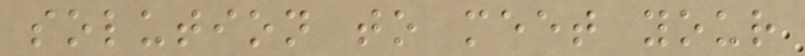solution to meet your
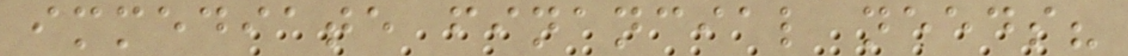immediate financial needs?
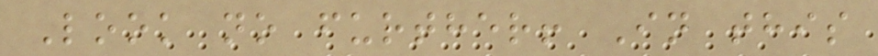Look no further! In this
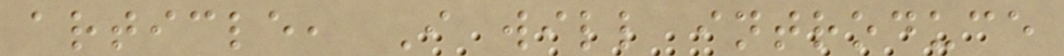article, I will introduce
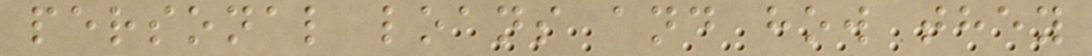personal loans and how they
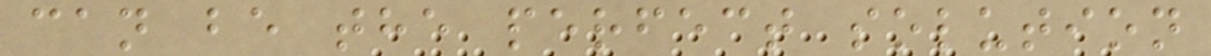can be the perfect solution
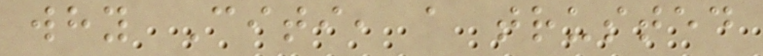why Citi, a trusted
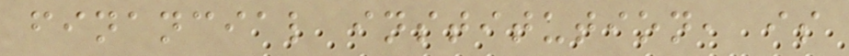financial institution, is
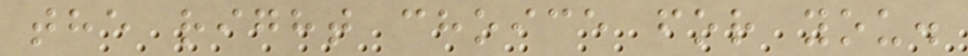the right choice for you.
